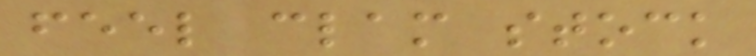feel clam stock
